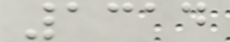1314
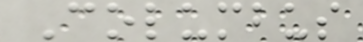Columbus
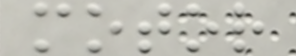motor
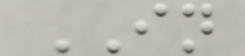IN
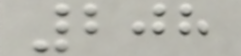208
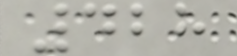428
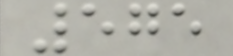575
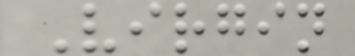Virgin
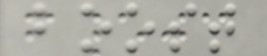boost
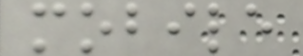mobile
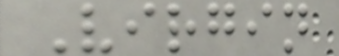Virgin
